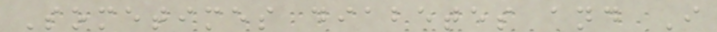Sometimes diabetes and I
